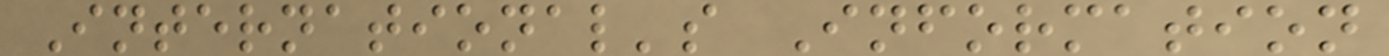International's Information
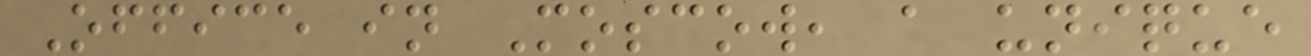Office in Moscow, a unique
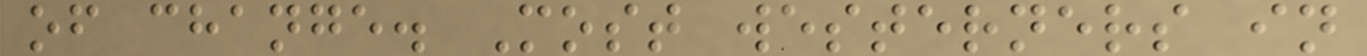of change. Most westerners in
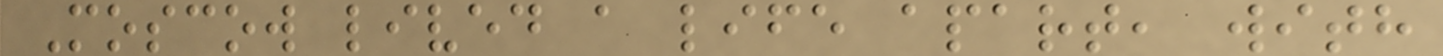Moscow lived a life apart, with
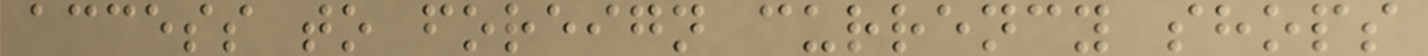access to foreign currency shops
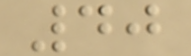40
